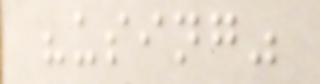"using"
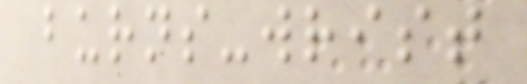burns-wrist
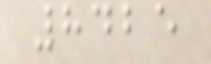8425
